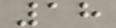18
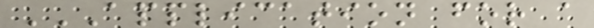APPLICATION FOR A
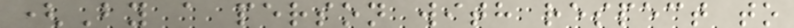(By a person with respect to
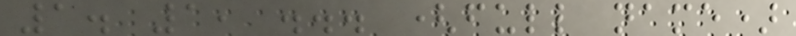1. 1, ... (full name)
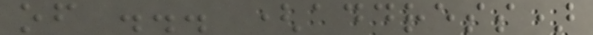of ... (address)
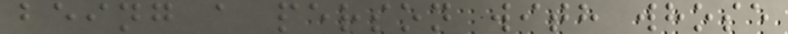being a person with whose
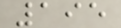195
